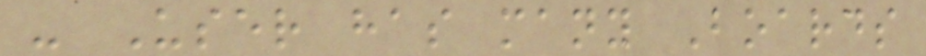- User has many Boards
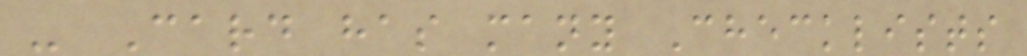- Card has many Checklists
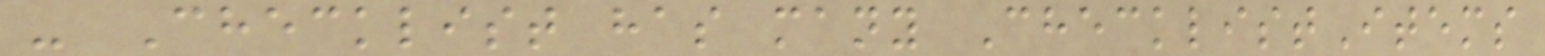- Checklist has many ChecklistItems
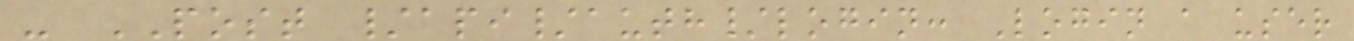- POST /api/auth/login: Login a user
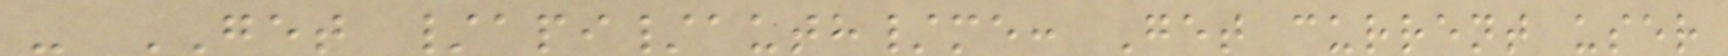- GET /api/auth/me: Get current user
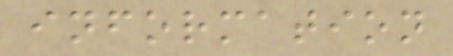information
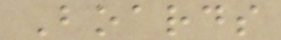Boards
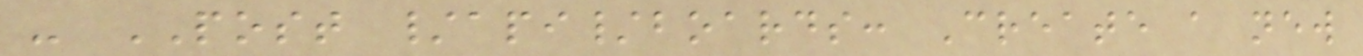- POST /api/boards: Create a new
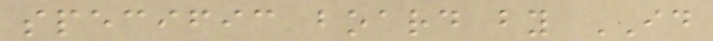specific board by ID
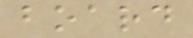board
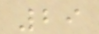29
